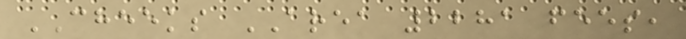CHEEKS AREA 2281 fees,
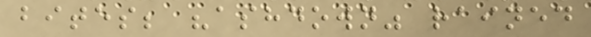bites; "ashdown" rained
